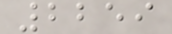2259
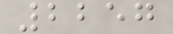2257
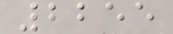2255
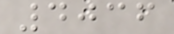4036
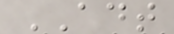ADT
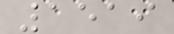1519
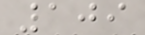109
